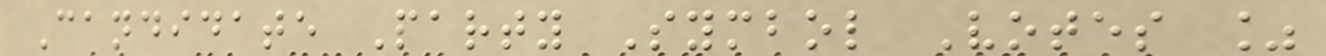Candidate Party Symbol Votes %
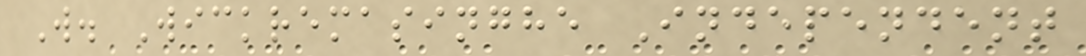W. Wickremasinghe Independent
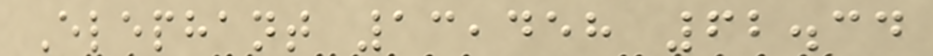Elephant 13,458 62.34
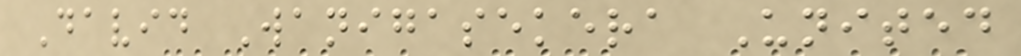David Wanigasekera United
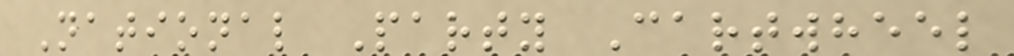National Party Cartwheel
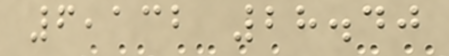6,132 28.40
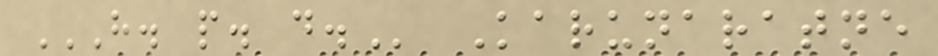H. P. D. Karunaratne
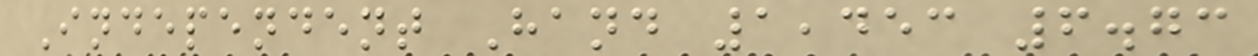Independent Hand 1,453 6.73
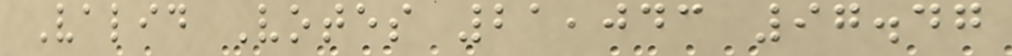Valid Votes 21,043 97.47
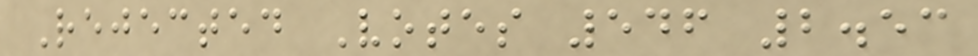Rejected Votes 546 2.53
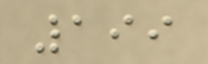199
